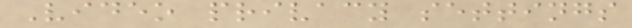Video privacy settings
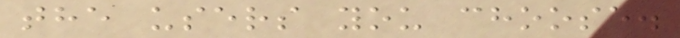the users you choose.
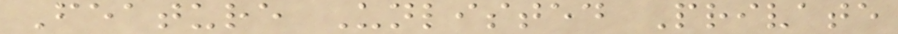Feature Unlisted Private
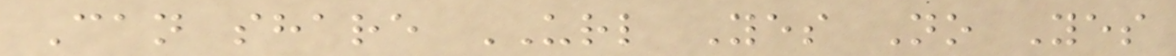Can share URL Yes No Yes
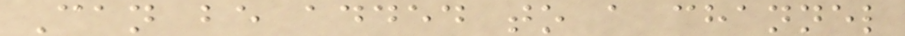Can be added to a channel
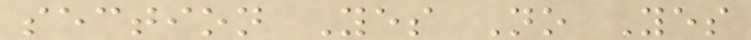section Yes No Yes
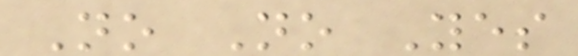No No Yes
